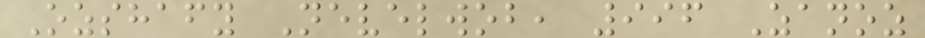Ozshafy Nevelwob, 996 Zanoz
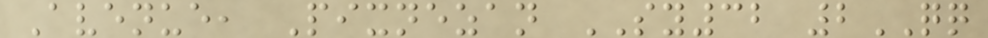Avenue, Pixnezan SY32 2QQ
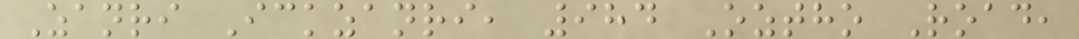Zanri Ickzanri, 984 Oztho Road,
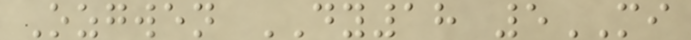Ozgwen DY18 5MI
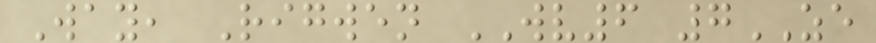Way, Rigwen WV6 7ZE
